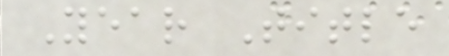Year Title
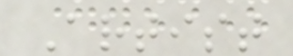Artist
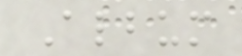Album
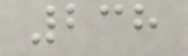238
